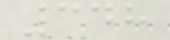348
